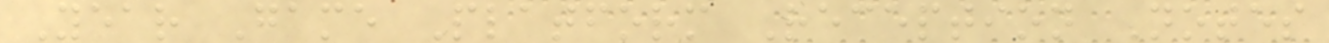Year Game Platform Reception Notes
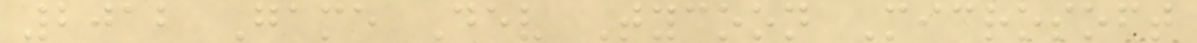2012 Game Dev Tycoon Microsoft
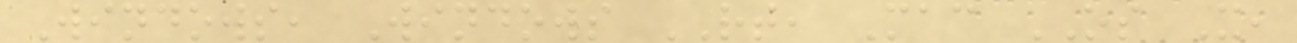Windows, Windows RT, Mac OS X,
